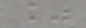%
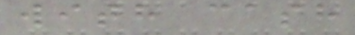with cash
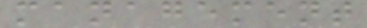management
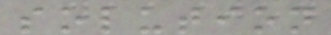solution
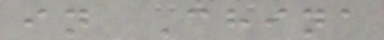in China
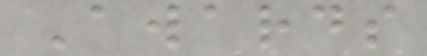Awards
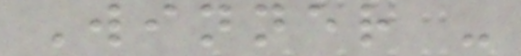Winner -
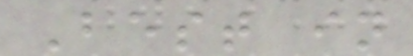Best in
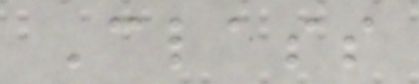Class
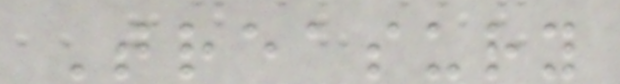Treasury
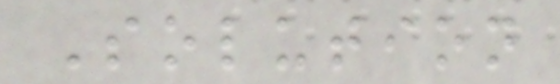Solution
